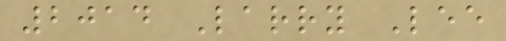2014 Larry Lee
